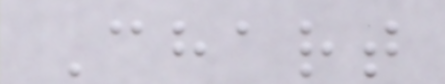Chart
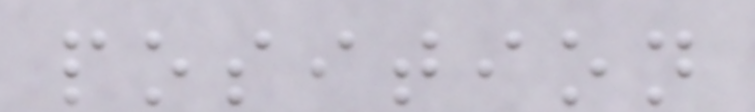position
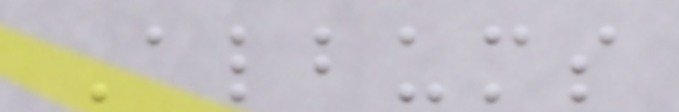Albums
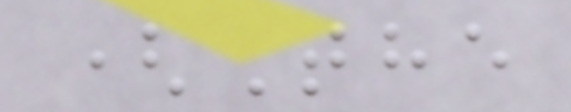(The
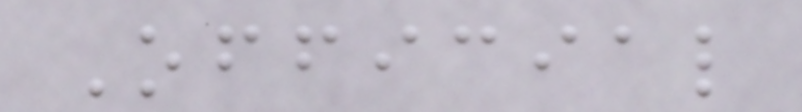Official
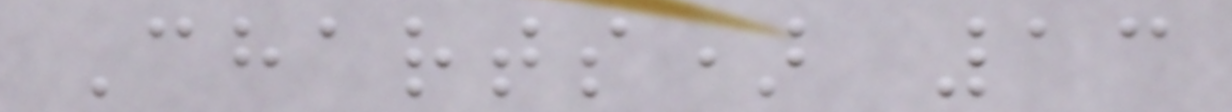Charts) 13
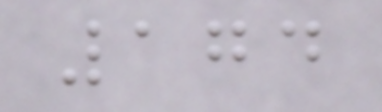174
